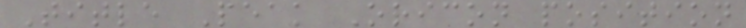Title Peak Oricon position
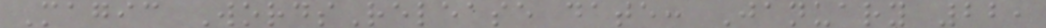Magic WordsRelease date: January 22,
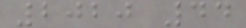2020 44
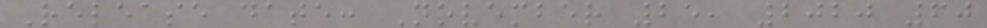Release date: November 25, 2020 60
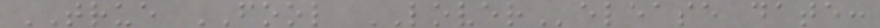TRUE FOOL LOVERelease date:
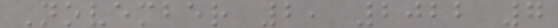November 2, 2022 7
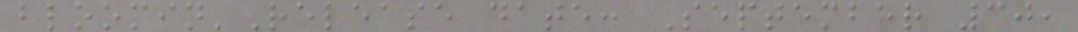bloomin'Release date: September 30,
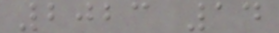2023 14
